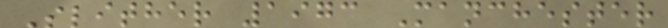Slither 1973 Manchester
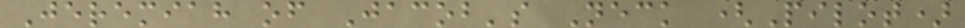Jeremiah of Jacob's Neck (Pilot)
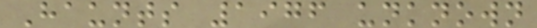Haunts 1976 unknown
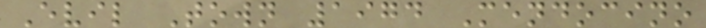Evil Town 1974 Mendocino
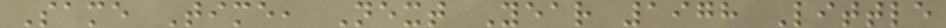Same Time, Next Year 1978 Little
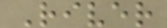River
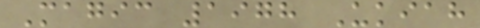Magic 1978 Ukiah
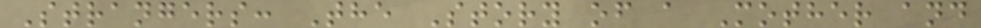Strangers: The Story of a Mother and
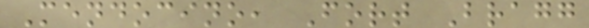Mendocino, Fort Bragg
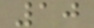10
